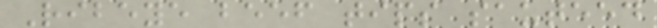Ribeye beef tips sauteed
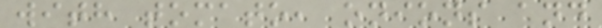with tomato, onions and
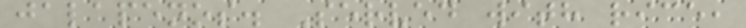jalapenos. Served with rice,
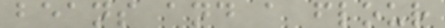beans and a flour
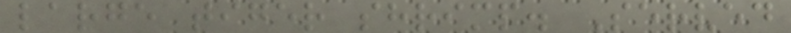large tiger shrimp. Served
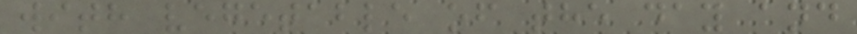with vegetable of the day and
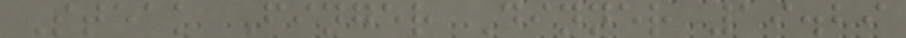Steak Finger Dinner 19.29
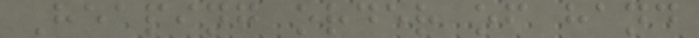Heaping order of hand
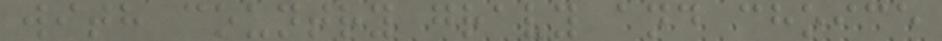with country gravy and choice
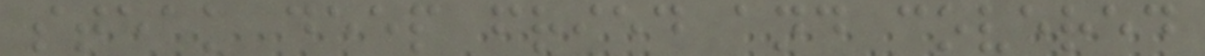steak deep fried and covered
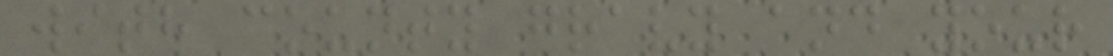with county gravy and your
